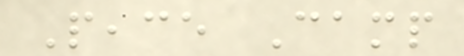Peace Camp
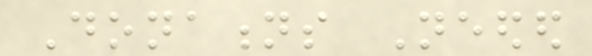Donations Needed
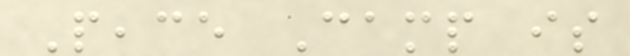Peace Camp is
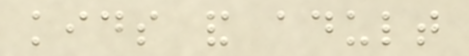kids and adult
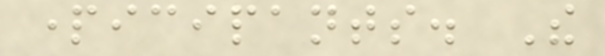participants. The
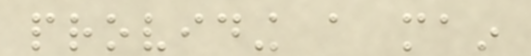providing a main
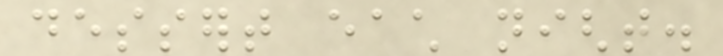dessert each night.
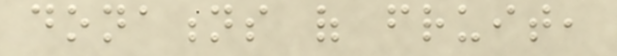donations of fruit,
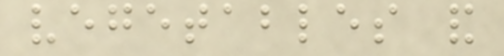vegetables and
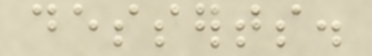desserts.
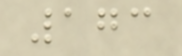173
